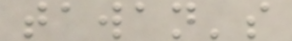tawan's
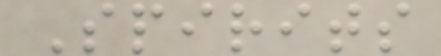Spirits
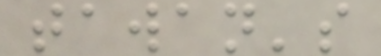tawan's
